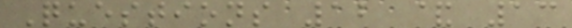Questions 12 & 13
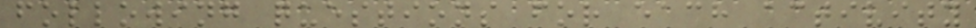following questions for each activity
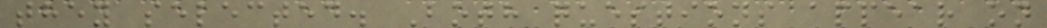they selected. Both questions appear on
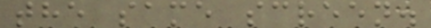the same screen.
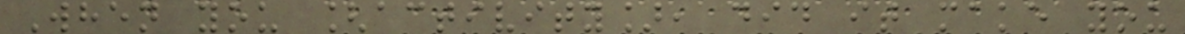When you [activity], did it make you
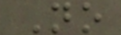No
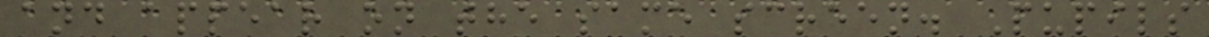and appear on the same screen. Pupils
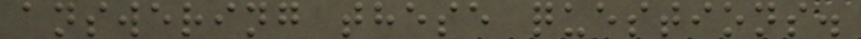answering these questions.
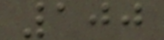100
